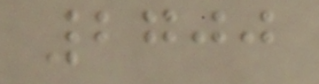2700
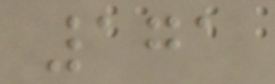171
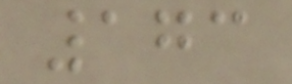173
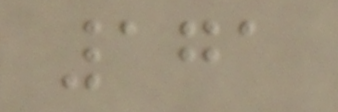171
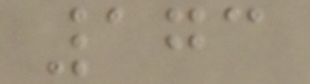173
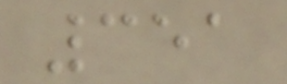351
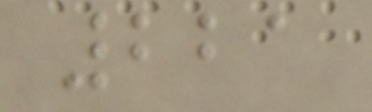221
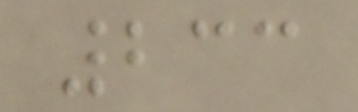233
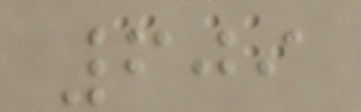609
